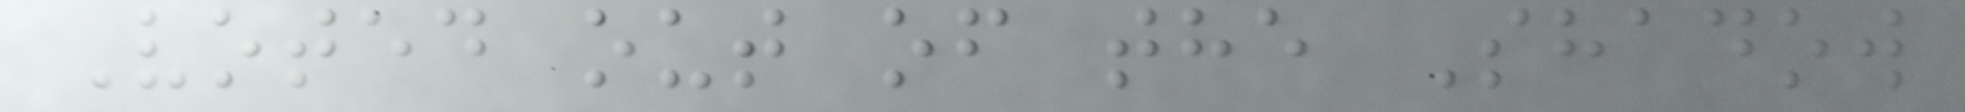Voted out of the Shadow
